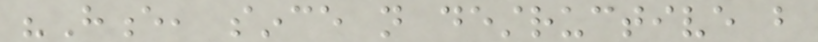"Hence, since not destructive but
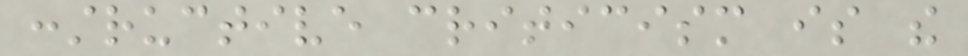constructive criticism is the
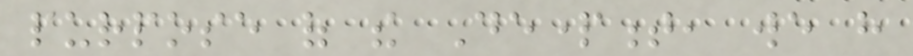purpose of the Department, we have
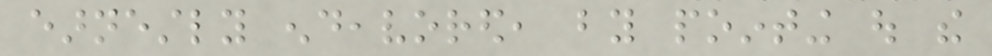earnestly endeavored, by pointing out the
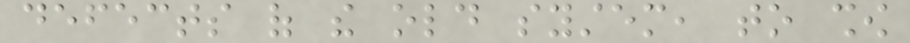defects of the old system, to show
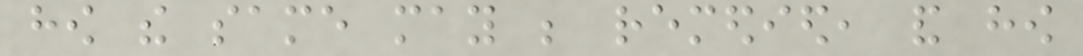how the same may be remedied, and how
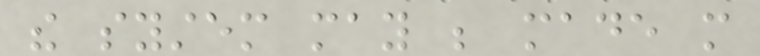the system may be made more
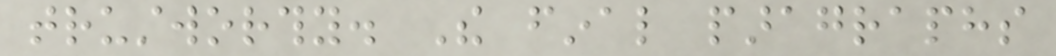trustworthy. The final paragraphs
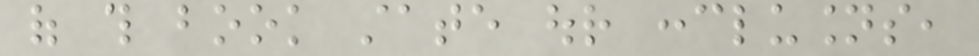of this book state our conclusions,
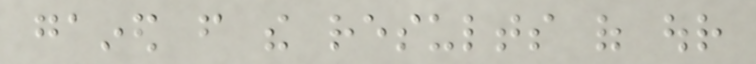gained from the results of our
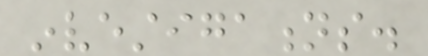investigations.
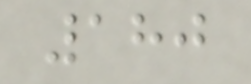180
